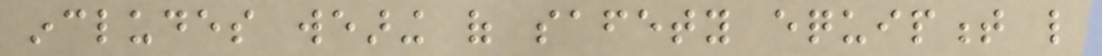includes wearing of safety equipment like
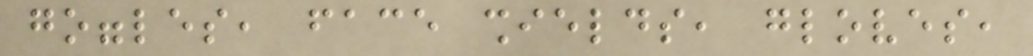goggles, face shields, gloves,
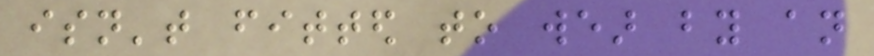isn't fitted to wear by an
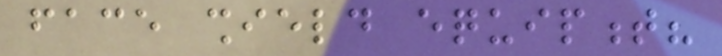face shield equipment?
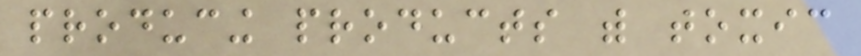producing products with toxic
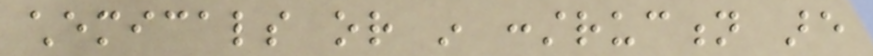chemicals or in construction are
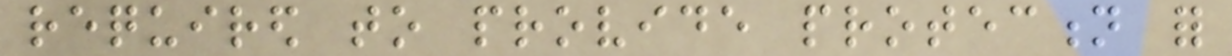required to provide protection for
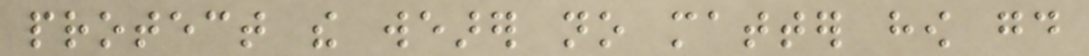protect the wearer no matter how good
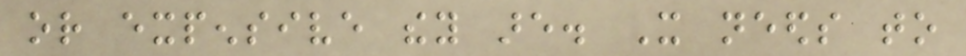or expensive they are. It needs to
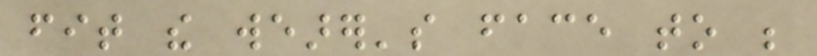fit the wearer's face to be
